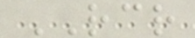RCR
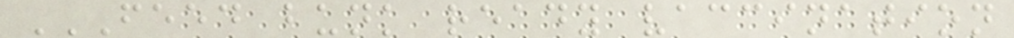FEED BUNK READY VACCINATION
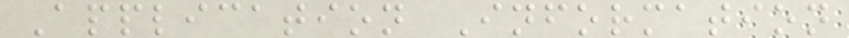Application Information
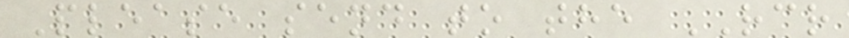Please send to the RCR
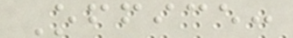Office:
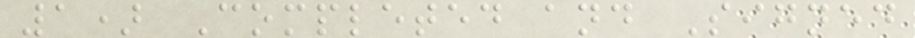1) Completed and Signed
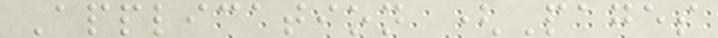Application (Pages
